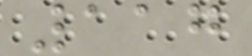117
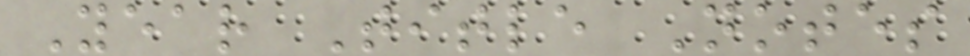Year Title Notes
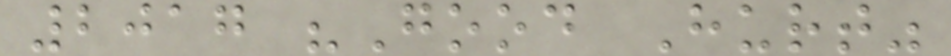2017 "Good Hurt"
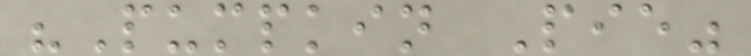"Pumpkin Pie"
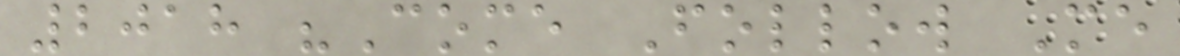2018 "Come Follow Me
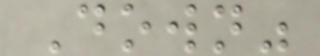Down"
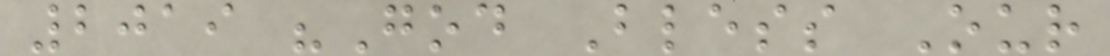2019 "God Bless Our
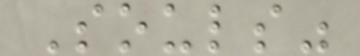Souls"
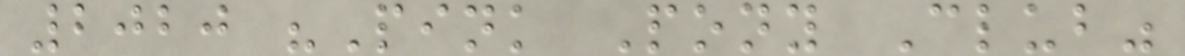2020 "Pink Pony Club"
